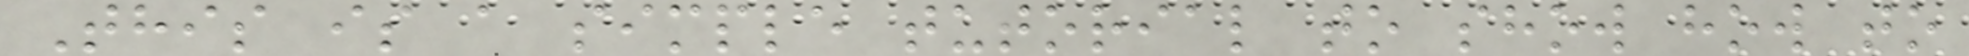This is a simple tutorial to show how to
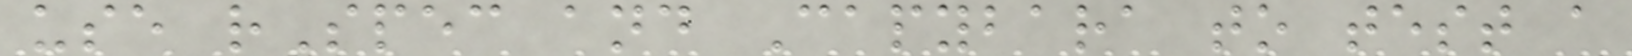use rSpec and Capybara to test a
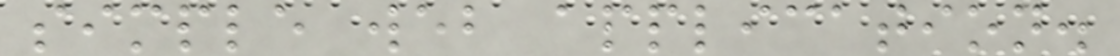simple web application.
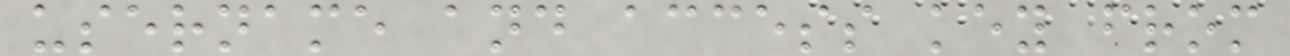username and access key from
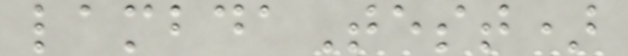lambdaTest)
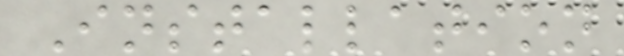Installation
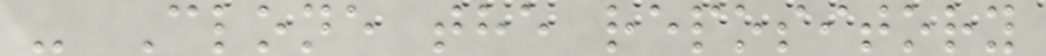- Clone the repository
